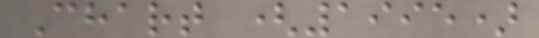Chart (1995)
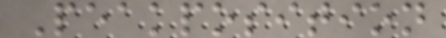Peakposition
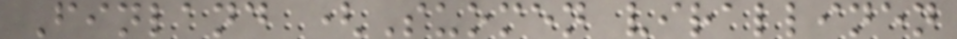Finland (Suomen virallinen
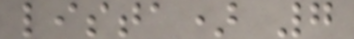lista) 7
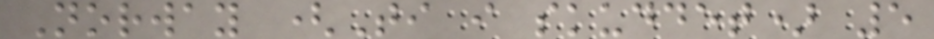Norway (Ti i skuddet) 5
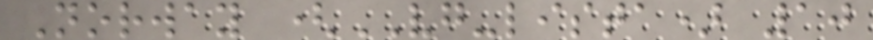Norway (VG-lista) 10
